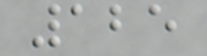125
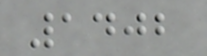1402
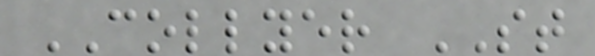COLLYER ST
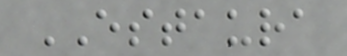ESTAURA
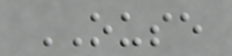OUSE
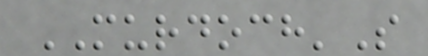MURDOCH'S
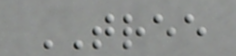TREE
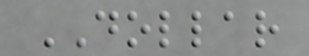DOLLAR
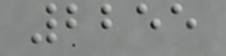2255
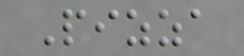Pizza
